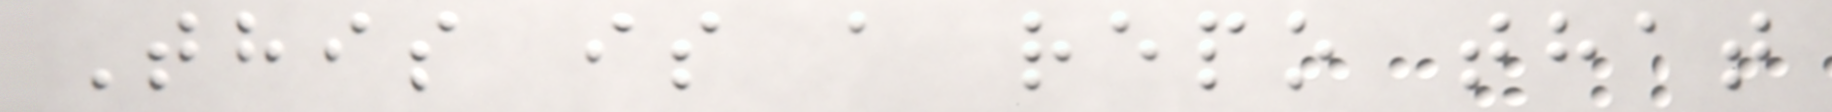This is a repo that
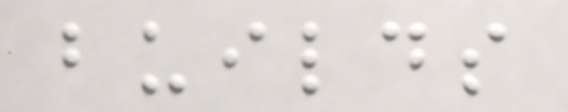builds
